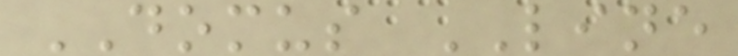DOMUS LINE
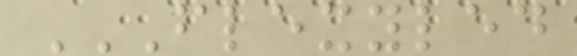FLEXYLED
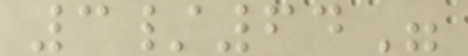3/64"
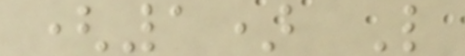(1) L
